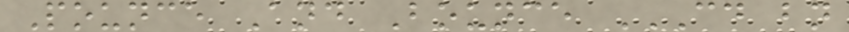Pounce And Bounce CD BN
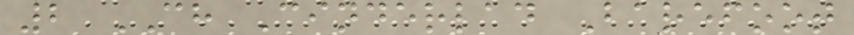2 CH Cinderlad Barefoot
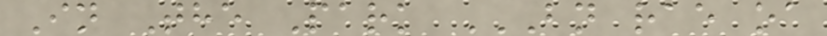In The Park BN RAE OA
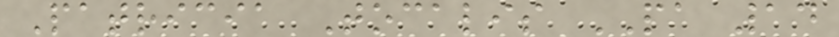Patricia Tocalis PA 14
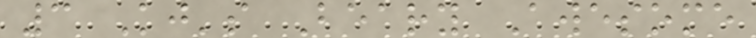3 Kj's Beary Awesome
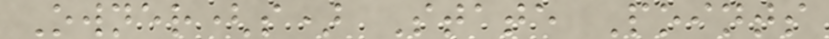Owner(s) State Points
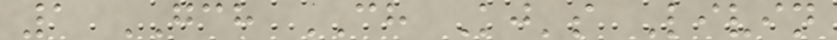1 GCH CH Kj's Livin
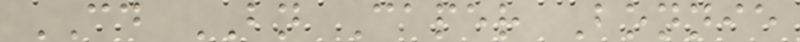CD BN Caper Bonnie
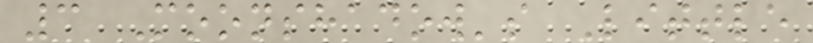3 Moonshadow's Little
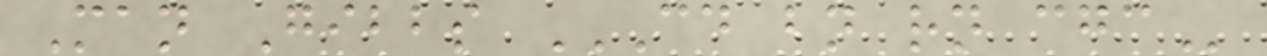Man Gibbs CD BN RN CGC
